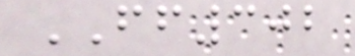FF302
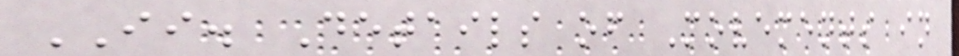II. Details of Movements in
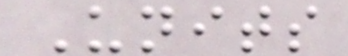Units
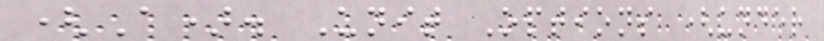(A). Unit Options (under
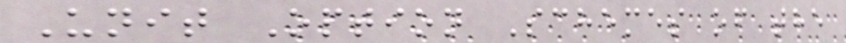Unit Option Schemes of the
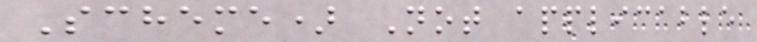Scheme) Not applicable
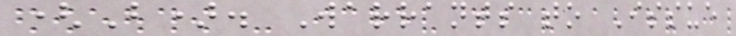(B). Warrants to Issue
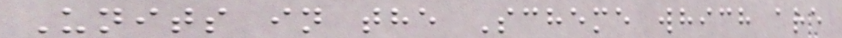Units in the Scheme which are
